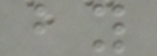by
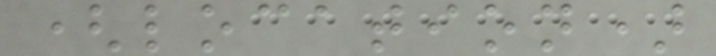(location)
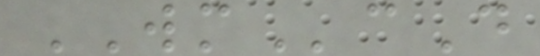WMcD
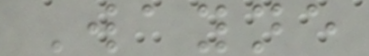Wayne
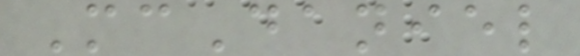McDaniel
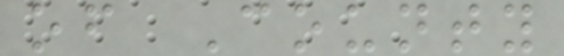of County
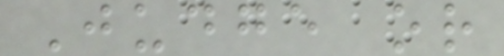Judge or
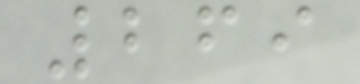269
